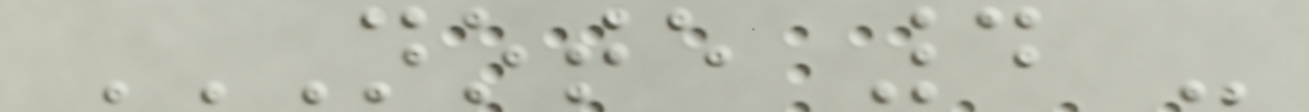NOTE 4 -
